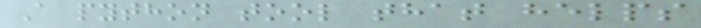A python tool that helps
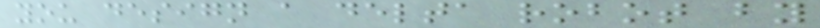you design a delta robot by
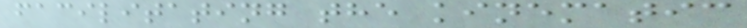facilitating the kinematic
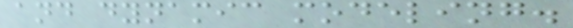and dynamic modeling.
